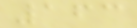163
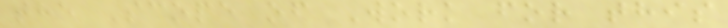the Scope of Work for this
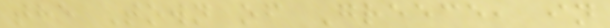the Town of Greece, in
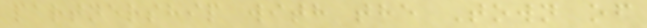partnership with the Town of
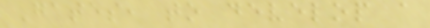Gates, to develop a
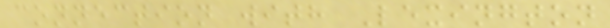connection with Lexington
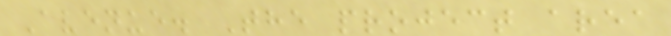Avenue. The project area
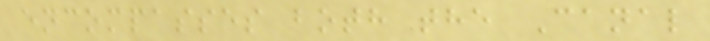encompasses both the Canal
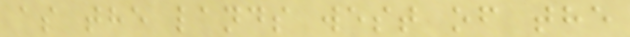as the lands west of the
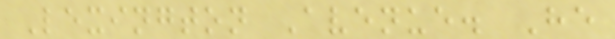Lexington Avenue. He
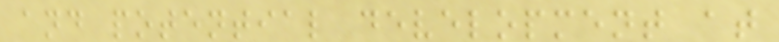and potential development at
